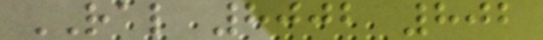RAL 8002 802
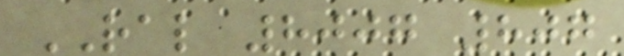RAL 8007 807
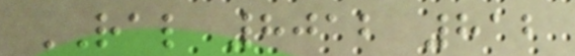RAL 8012 812
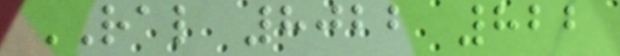RAL 8022 822
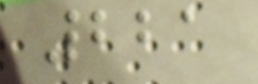221
